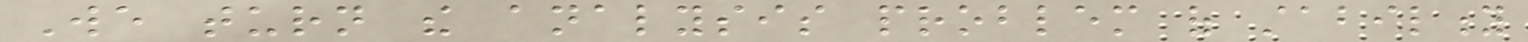We turn the analysis problem of stability
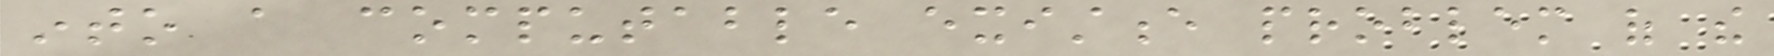into a computable existence problem of the
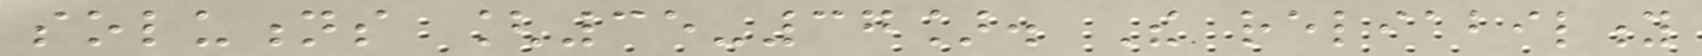solutions [35-37]. The reliability
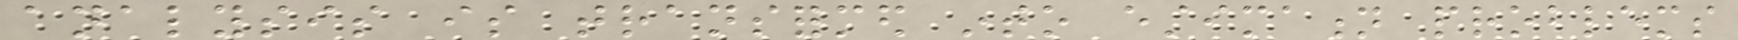analysis is transformed into estimation problems
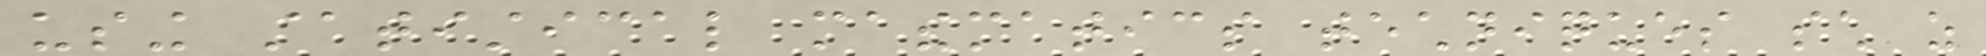using statistical mathematics techniques such as
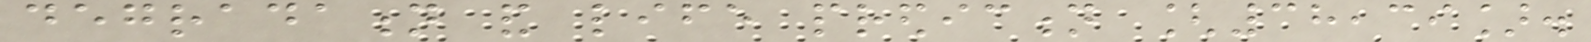degradation and life prediction [38,39].
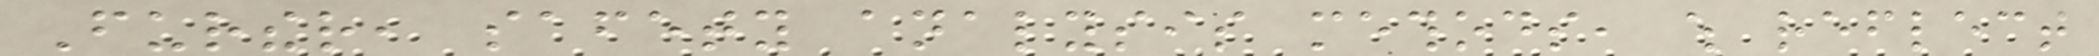Further, safety analysis methods, which reflect
